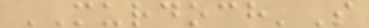MURDOCH'S
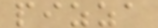pizza
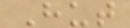Hut
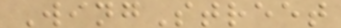WingStreet
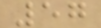57
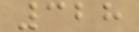328
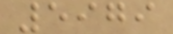5979
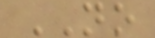NO
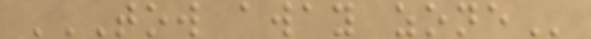TOW AWAY ZONE
